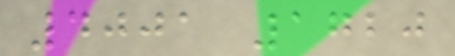4001 1720
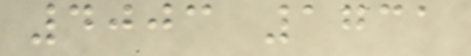4003 1731
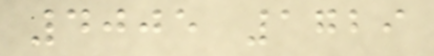4005 1729
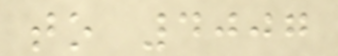to 4007
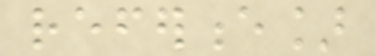reference]
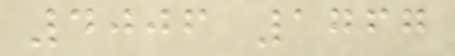4006 1767
